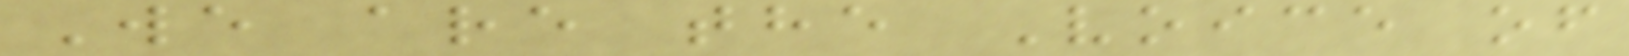We are the Voice of
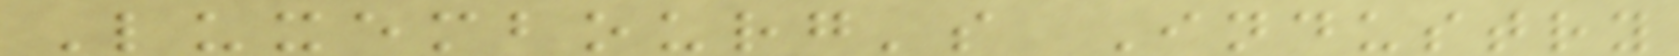Luxembourg's Industry
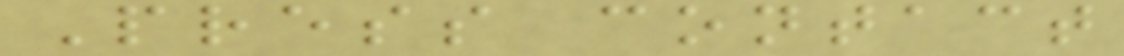Press contact
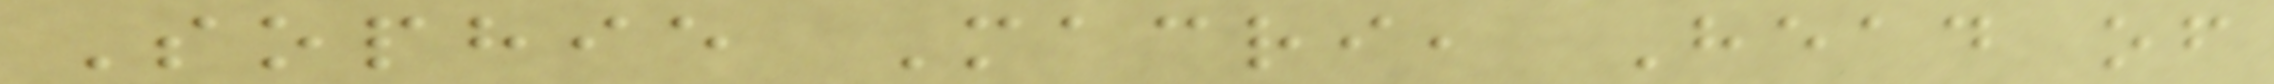Sophie Macri, Head of
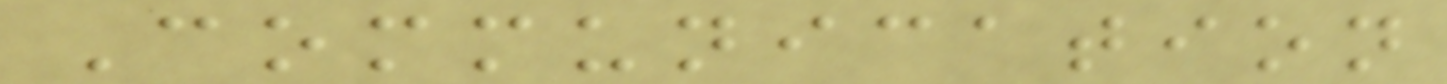Communication
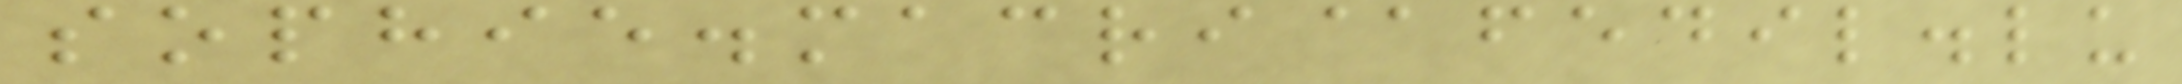sophie.macri@fedil.lu
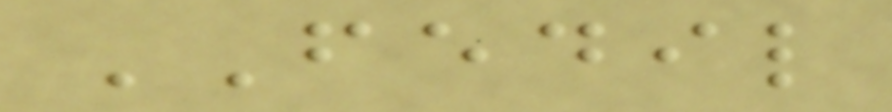FEDIL
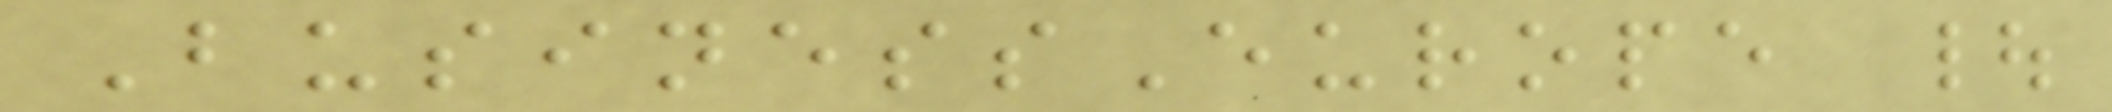BusinessEurope |
